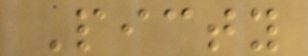Picty
